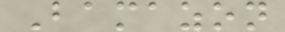Bamazon
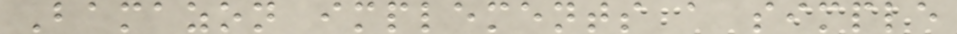Bamazon implements a simple
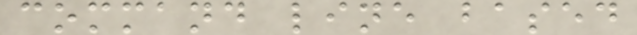command line based
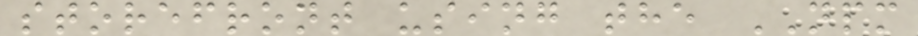storefront using the NPM
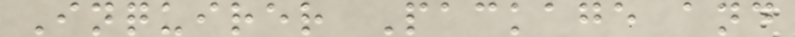Inquirer Package and
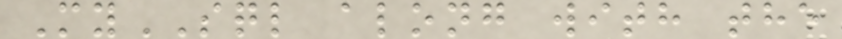MySQL along with the
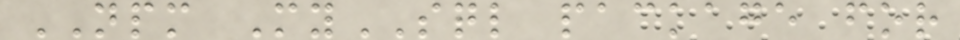NPM MySQL package for
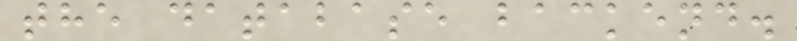the database backend.
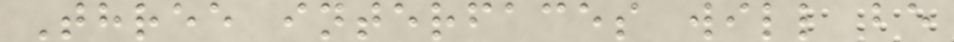Three interfaces will be
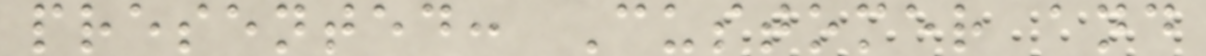presented: Customer and
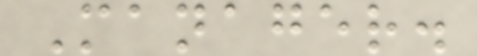Manager.
